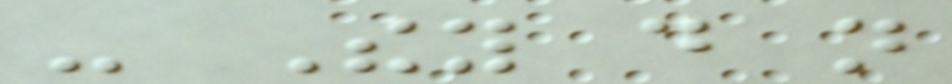- They do not
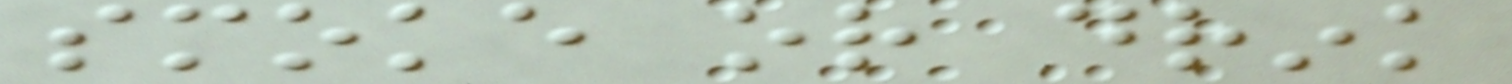smoke or drink
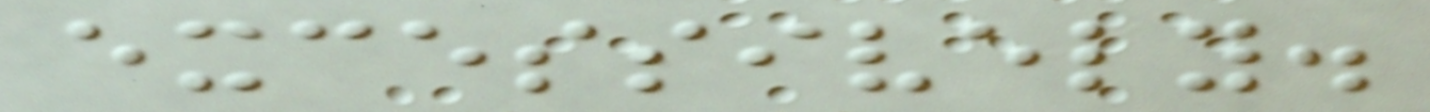excessively.
